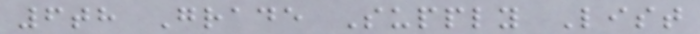6th Grade Supply List
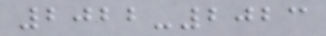2022-2023
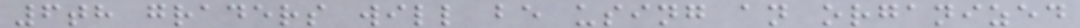6th graders will be using an organized
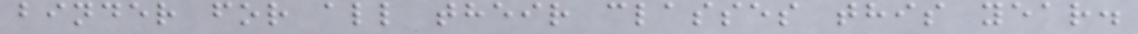binder for all their classes this year.
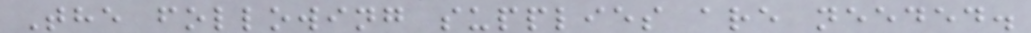The following supplies are needed.
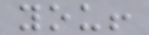you!
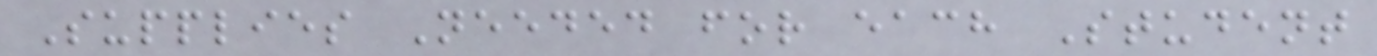Supplies Needed for each Student
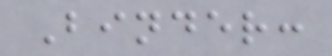Binder:
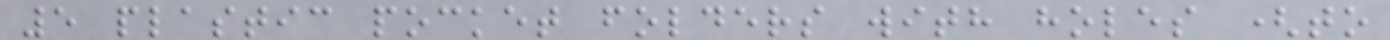5 plastic pocket folders with holes (to
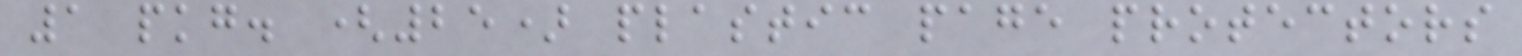1 pkg. (25) plastic page protectors
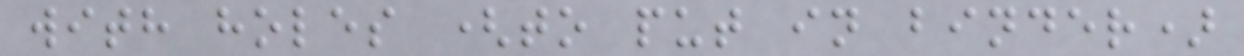with holes (to put in binder)
